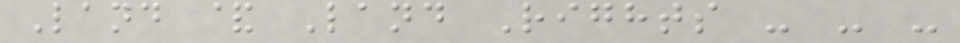Land & Land Rights - - -
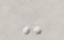-
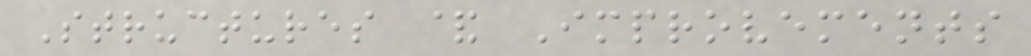Structures & Improvements
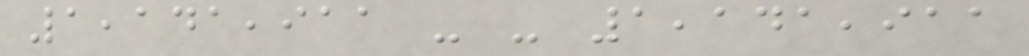1,141,911 - - 1,141,911
